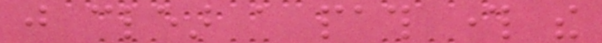just clear a path through the
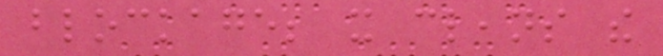blockage; it cleans the
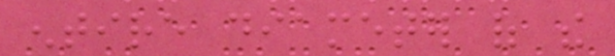entire diameter of the
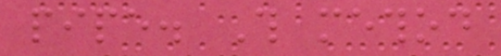pipe. This method
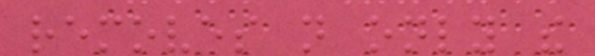removes not only the
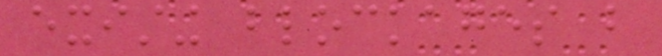existing blockages but
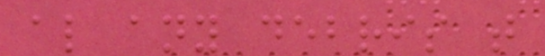also any debris that
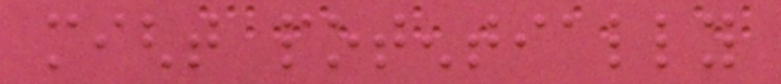might potentially
